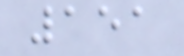151
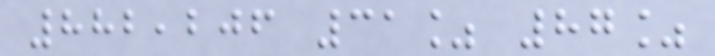882,206 31% 87%
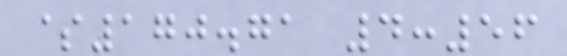$170.71 4:56
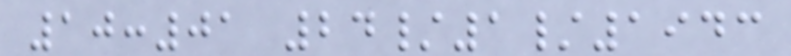10:01 24/1/1943
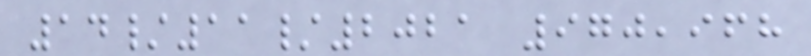14/11/2021 970,968
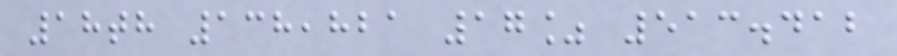18th 138,821 17% 513.412
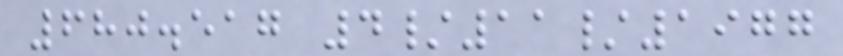680.517 4/11/1977
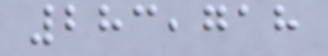283,718
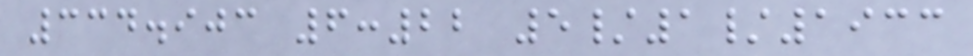334.903 6:22 5/1/1933
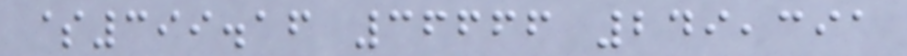$399.16 36666 249,391
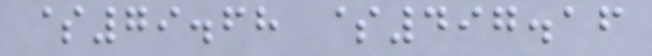$79.68 $497.16
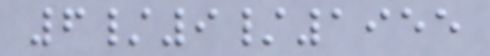6/9/1955
